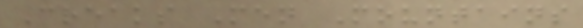Creaks Men Mountains
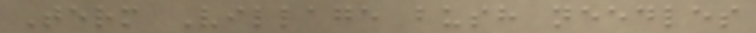Term Village bush needles
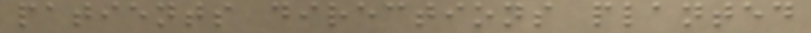patients directions planted
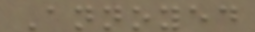Annoyed
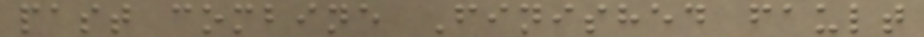past combine Finished fault
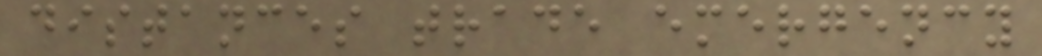distances trade emergency
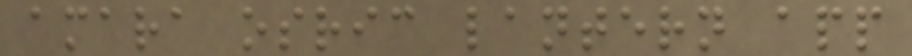amara osric lantern app
